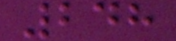248
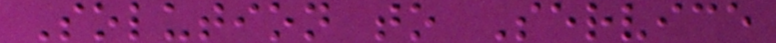Solution to Service
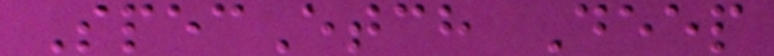SpecEtch Deep
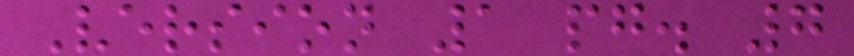Version 1 pg. 7
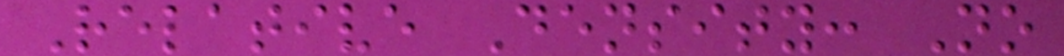Relative Density: No
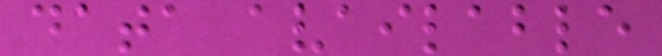data available
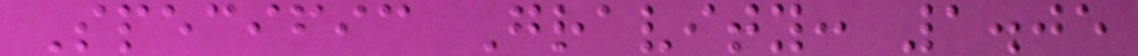Specific Gravity: 1.05
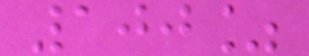100%
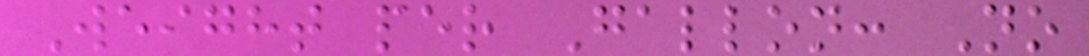Weight per Gallon: No
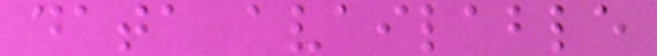data available
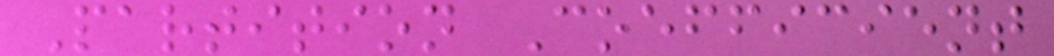Partition Coefficient
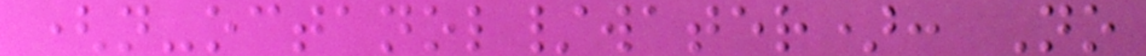(n-octanol/water): No
